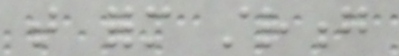that form strong
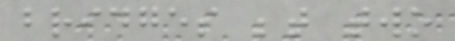bridges between two
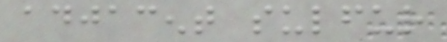adjacent sulfur
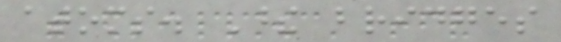atoms. These bridges
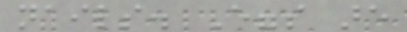nails. Eggs are
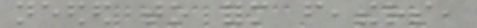needed to form feathers,
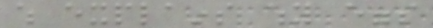which explains why eggs
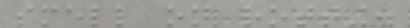smell on rotting.
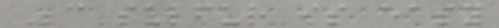Because sulfur is easy
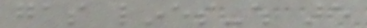gas lines-which are
